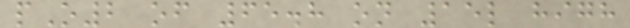pO2 of 65.8 on 15l high
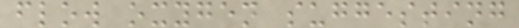flow oxygen suggesting
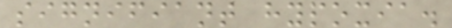signifiant hypoxia.
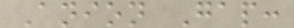Anion Gap:
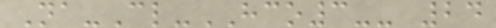Na-Cl-HCO3-- 24
